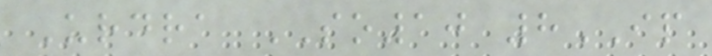Urdra SO10 8IP
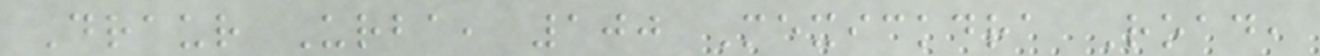Draur Urba, 100 Mexickdra Road,
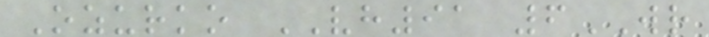Ozurko VH91 6WR
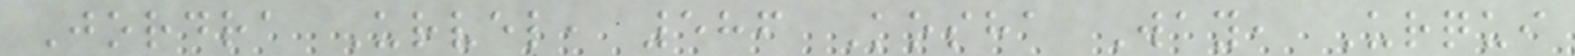Jordra Urvel, 586 Kosha Way, Urqui
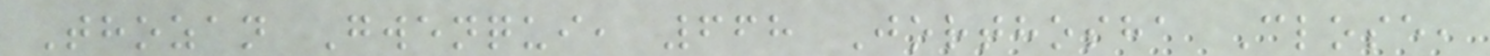Thozan Gwenqui, 668 Jorthosha Close,
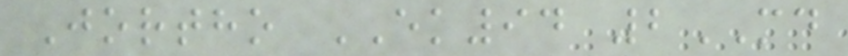Jortho EK94 2MD
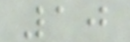10
